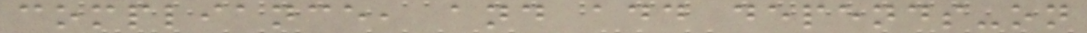compliance, and add depends-on
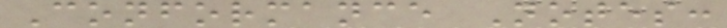Conformance Notes:
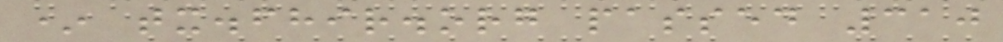* tx.fhir.org passed 310
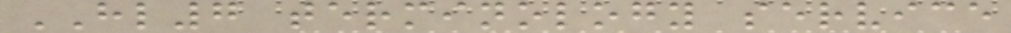HL7 terminology service
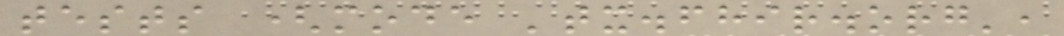tests (mode 'tx.fhir.org',
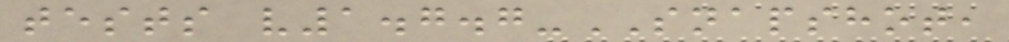tests v1.7.7-SNAPSHOT,
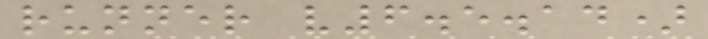runner v6.5.14)
